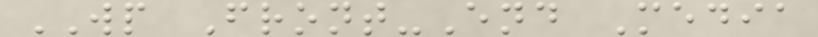WP Front-End Media
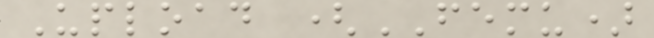Upload (FEMU)
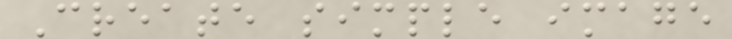Create simple image
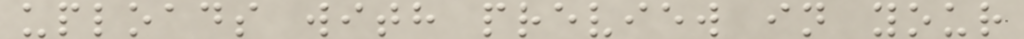uploads with preview in your
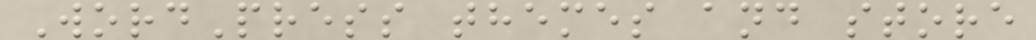WordPress themes and store
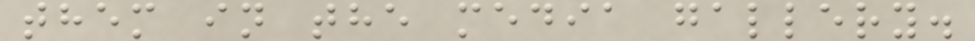them in the media gallery.
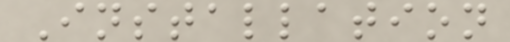Installation
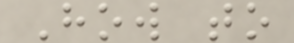How to
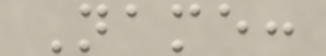Name:
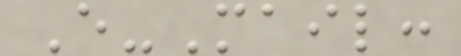E-Mail:
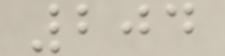204
